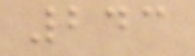243
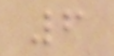6
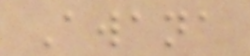Awana
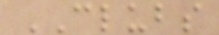CLUBS
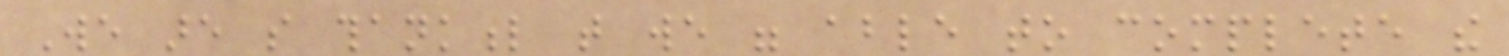We are so thankful that we were able to complete the
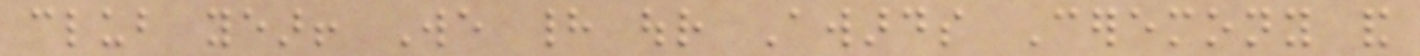club year! We had our Awards Ceremony and
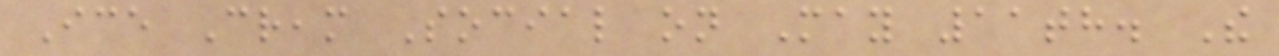Ice Cream Social on May 11th. The
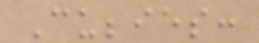Cubbies:
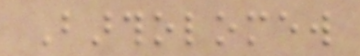Bartholomew
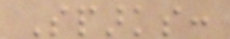Sparks:
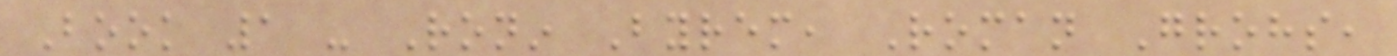Book 1 - Ronin Byrem, Roman Grohs,
